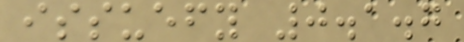issuefy 0.1.7
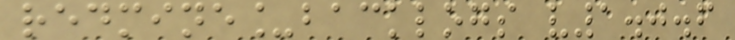redmine_backlogs v1.0.6
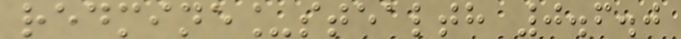redmine_stealth 0.6.0
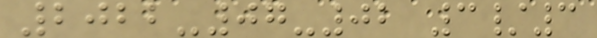2022-07-02 3/3
